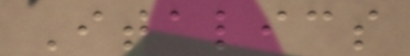Italics
